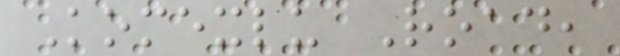Komexlu Road,
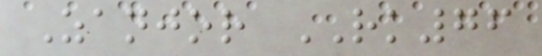Zanjor RK76
